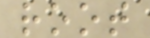root
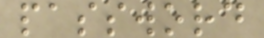password
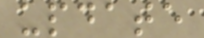update
